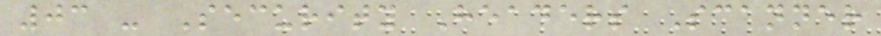03 - Security Headers Scanner
